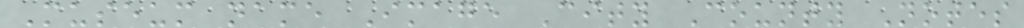Museum name Image City County Notes
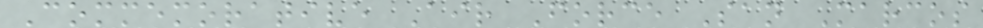Commemorative Air Force San Marcos
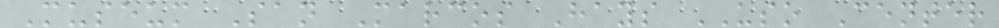Museum San Marcos Hays USO Center
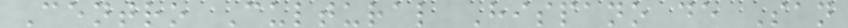Centro Cultural Hispano de San
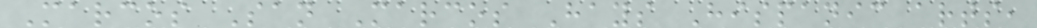Marcos San Marcos Hays Hispanic arts,
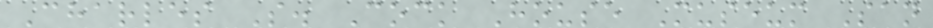Charles S. Cock House Museum San
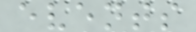events
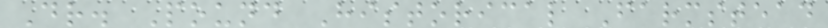Dr. Pound Historical Farmstead
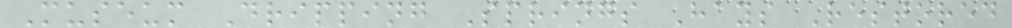Museum Dripping Springs Hays Restored
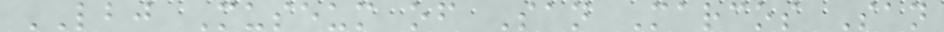LBJ Museum of San Marcos San
